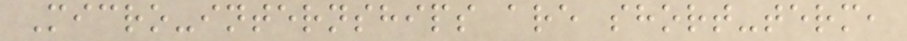Micro-internships are short-term,
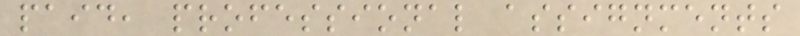paid, professional assignments
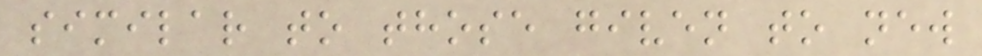similar to those given to new
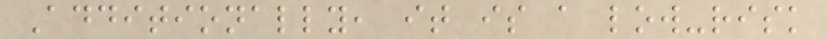Additionally, it is a low-risk
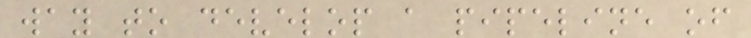way to develop a pipeline of
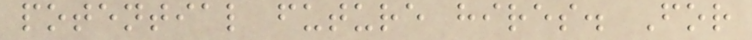potential future hires. For
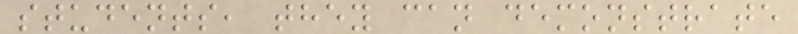students, they can demonstrate
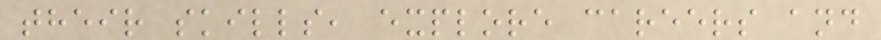their skills, explore careers and
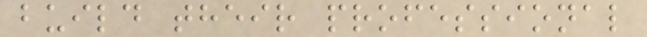build their professional
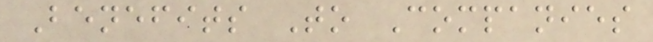Benefits To Companies
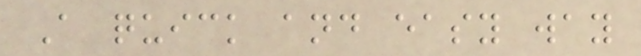A quick and easy way
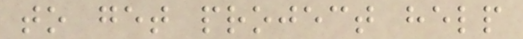to get project help
